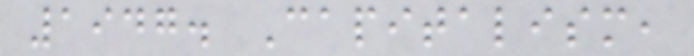1947. Capitalism,
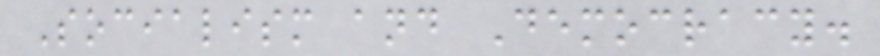Socialism and Democracy.
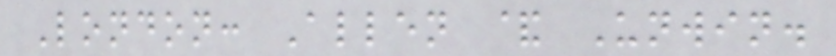London: Allen & Unwin.
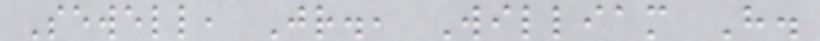Sewell, Jr., William H.
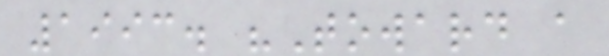1993. "Toward a
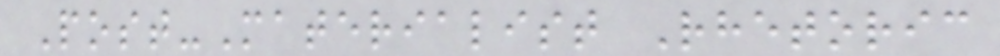Post-Materialist Rhetoric
